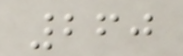260
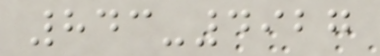843-4927
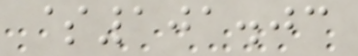$101.03
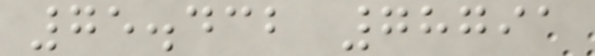75.432 78791
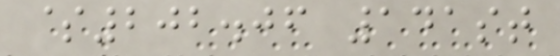$202.06 141st
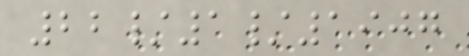22/1/1907
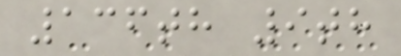136th 9th
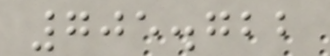705.722
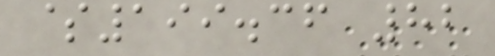$199.36 82
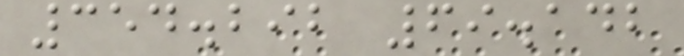354.292 69.142
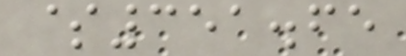$351.65
